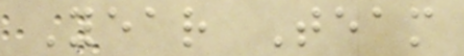Year Team
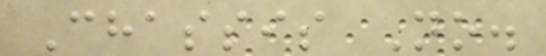Chassis No.
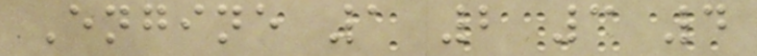Engine 1 2 3 4
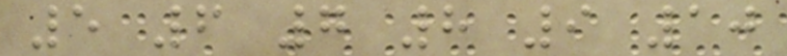5 6 7 8 9 10
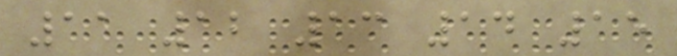11 12 13 14 15
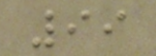99
